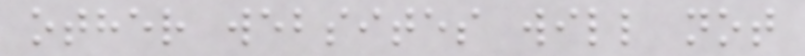other websites will not
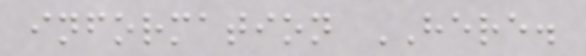information HERE.
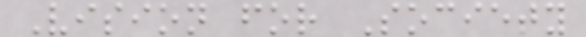Vision for Society
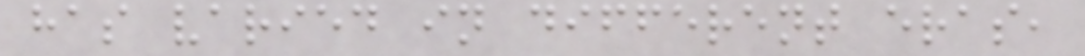has varied in different eras,
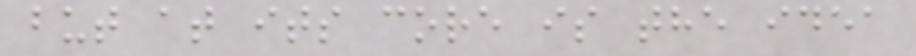but at its core is the idea
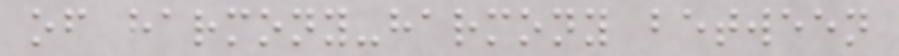of harmony-harmony between
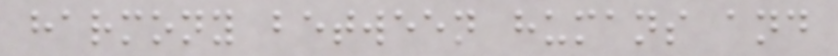harmony between humans and
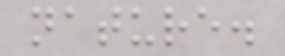nature.
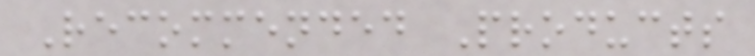Recommended Products
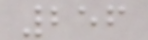256
